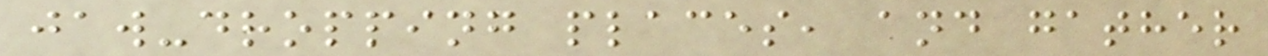jaw-dropping places, and gather
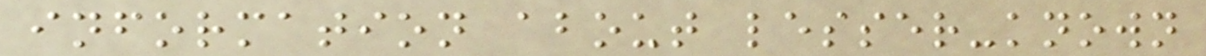information about lesser-known
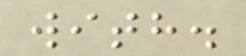with.
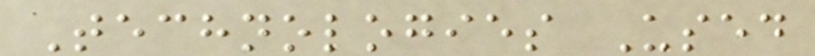Technologies Used
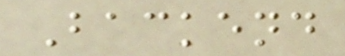Backend
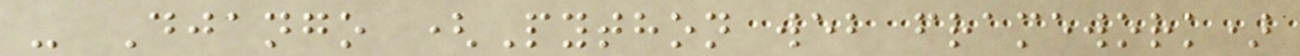- Django (Python web framework)
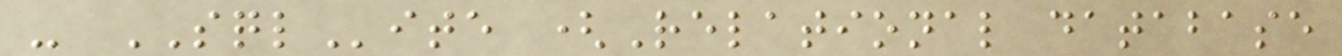- SQLite (Relational database
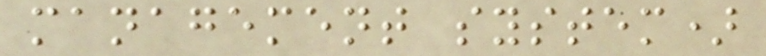management system)
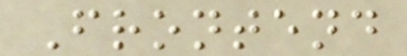Frontend
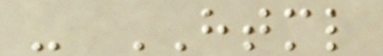- HTML
